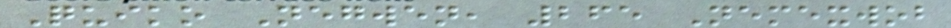Quiko Negwen, 265 Nemexwob
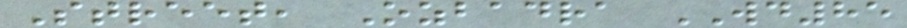Street, Ozbadra WD85
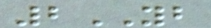2YB
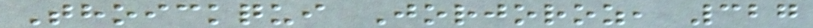Thoickqui Jorjoroz, 327
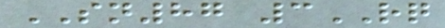SN87 3RQ
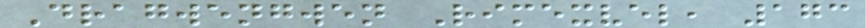Dragwengwen Rimexvel, 173
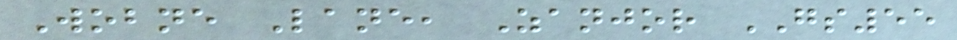Wobne Lane, Zanjor GS55
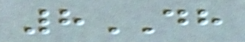8DH
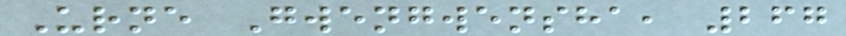Urne Gwengwensha, 267
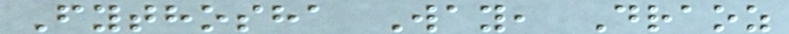Fythosha Way, Draoz
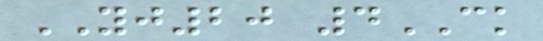YJ20 4CK
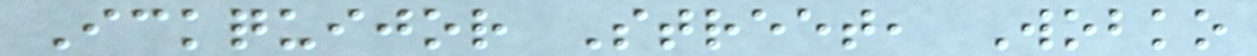Ickquijor Street, Wobko
